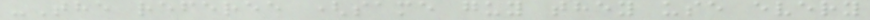-The referee (same guy they use every
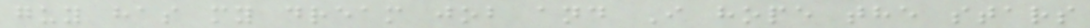guy has my dream job and I hope the stars
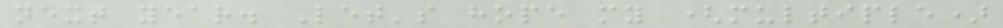next year. Let's hope my (multiple)
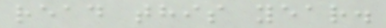read this year.
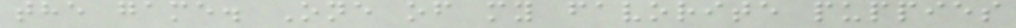the game. One of my favorite puppies
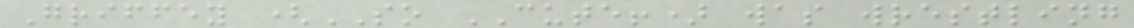Griffey (SO CUTE!) was wrestling
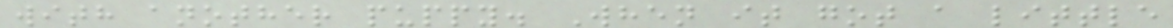with another puppy. When it got a little
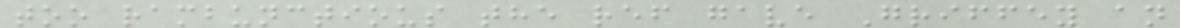too rambunctious the ref gave Griffey an
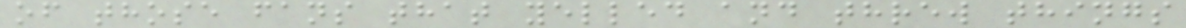of those fans that yelled and threw things
